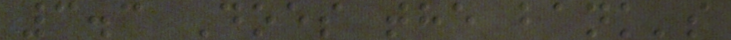3.3 Does the bank's
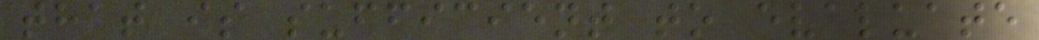that is sufficient to evaluate
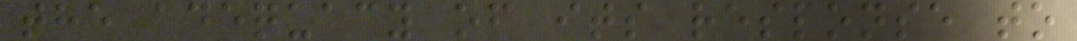the adequacy of its response to
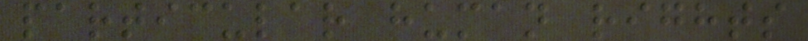particular human rights
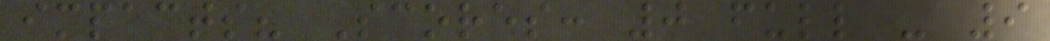impacts? Scores: 0 full - 9
